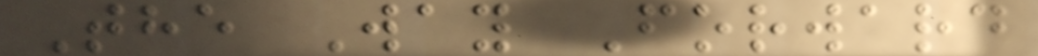The Way Forward
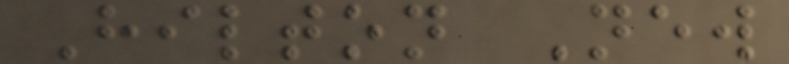Hilton New
